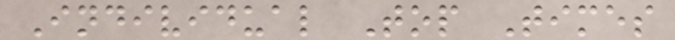Individual Top Times
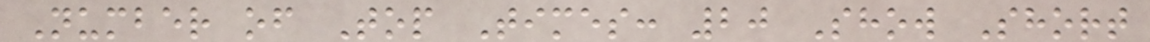Number of Top Times: 20 Show Short
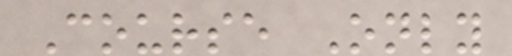Course Only
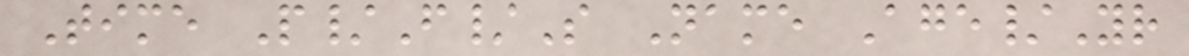Time P/F/S Name Age/Yr
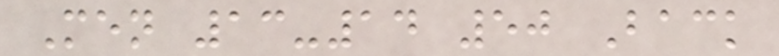Men 13-14 50 Back
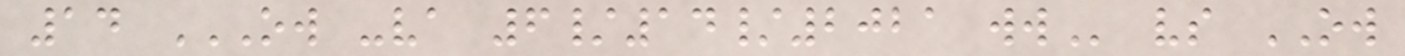14 OW -VA 6/14/2021 WW vs OW
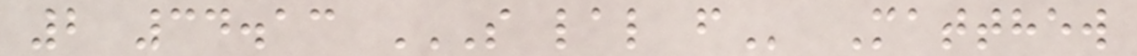2 34.13 S LAL F Matthew
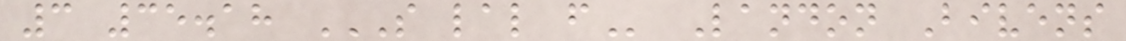3 35.18 S LAL F Landon Bivens
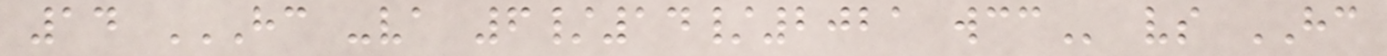14 HC -VA 6/14/2021 WCC vs HC
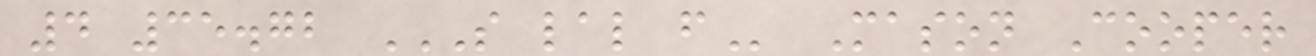4 35.72 S LAL F Mason Cooper
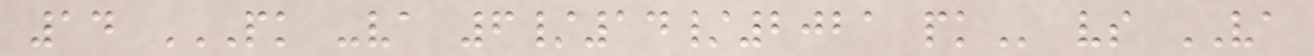14 PK -VA 6/14/2021 PK vs VA
